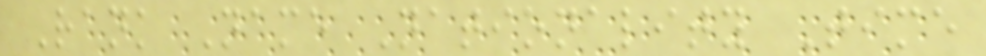Rank Name Nationality Time
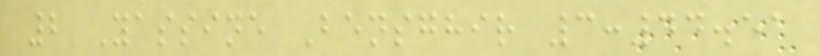2 Yassine Bensghir 3:44.51
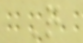Q
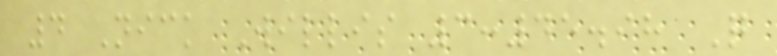4 Nick Willis 3:45.98 Q
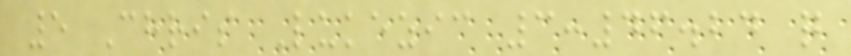5 Chris Lukezic 3:46.24 q
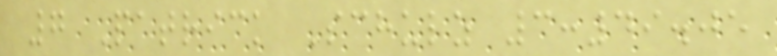7 Patrick Schulz 3:49.05
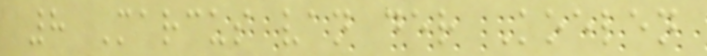8 Marcus van der Koelen
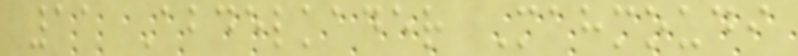11 Abdelkader Mahmoudi
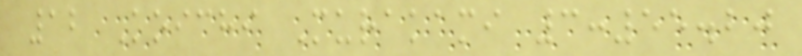12 Koichi Murakami 3:55.20
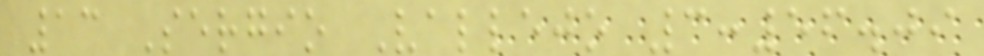13 Sergio Vallejo 3:56.09
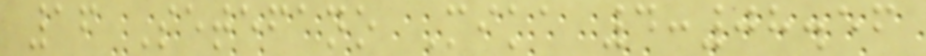16 Setefano Mika 4:08.56
